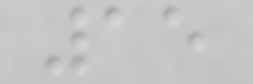15
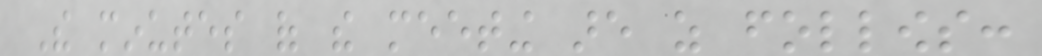The minutes of the meeting are as follows:
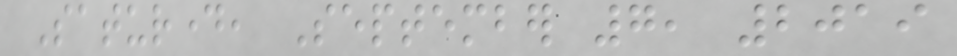Saturday, September 7, 2019
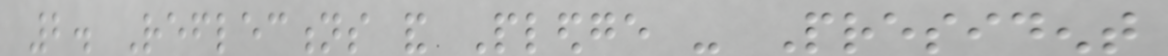2. Reflections and Pledge - President
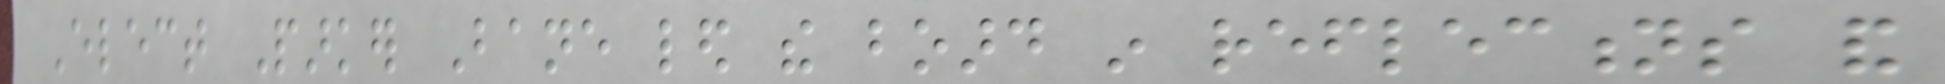Elect Parker Bane led the board in reflections and
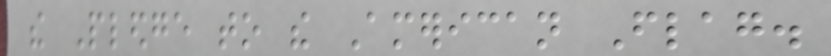the Pledge to the American Flag.
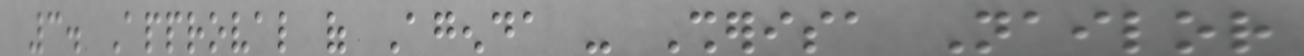3. Approval of Agenda - Sherisa Nailor
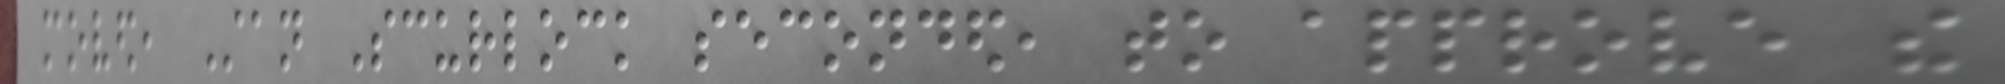moved, Stan Scurlock seconded, to approve the
